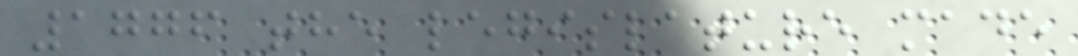1776 the legislature made
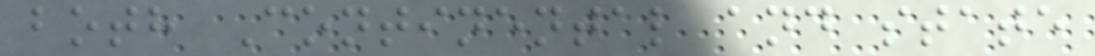both Continental and state
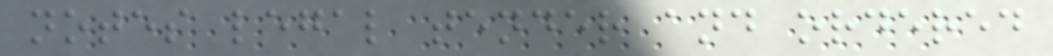notes legal tender and ordered
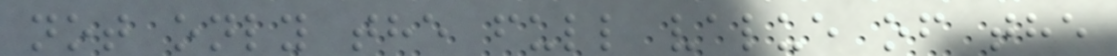not only the full value of the
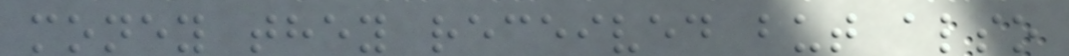money they received but also
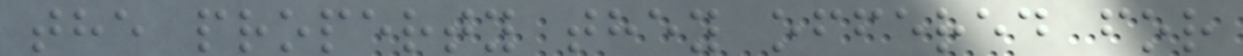the property they offered for
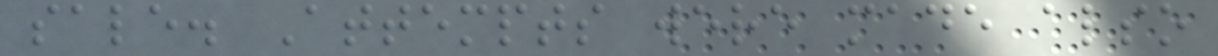sale. Attempts were made also
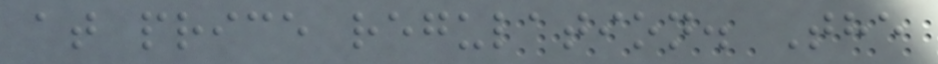at price regulation. The
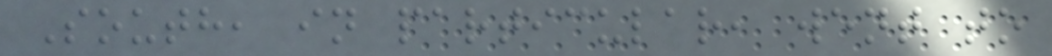South, in particular, went to
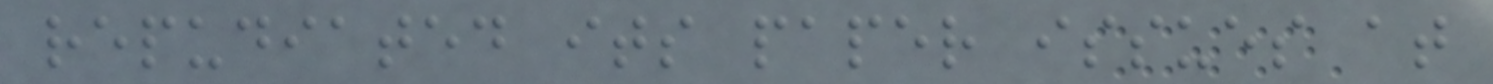repudiated its paper issues at
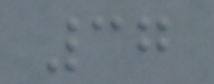37
